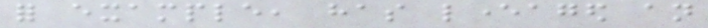for example, has leveraged an
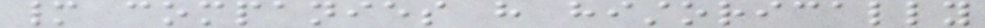many companies have historically
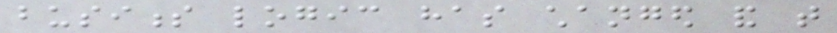business logic has changed and that
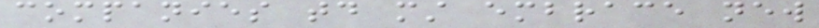companies today must embrace new
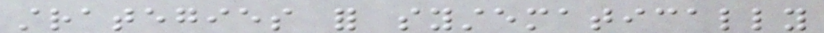strategies for systematically
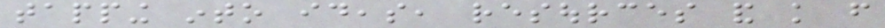tapping into ideas, resources and knowledge from
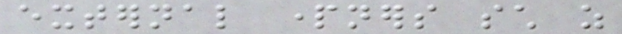external partners such as
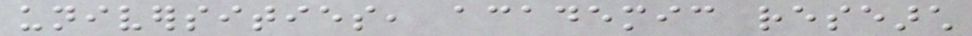universities, academic research
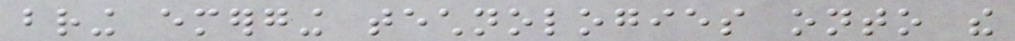bring emerging technologies onto the
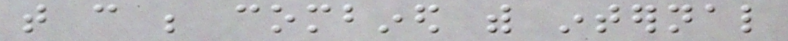that can be combined with internal
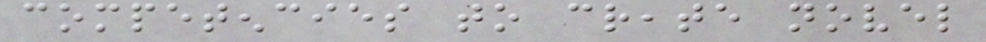competencies to create novel
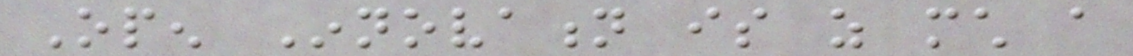Open Innovation is as much a
